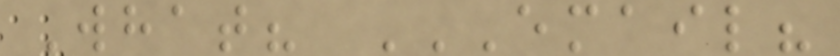What? EMAIL?
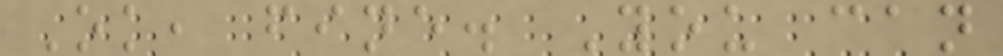Ok, fine. You can
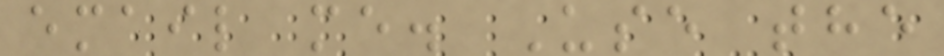email me. Use the
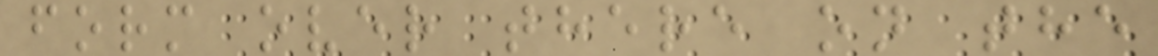form over there on the
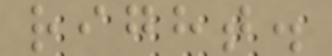right.
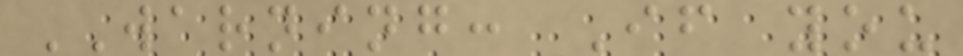WARNING: If you
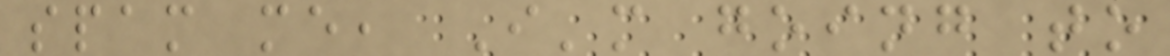spam me, I'm going to
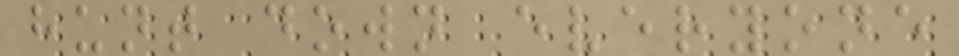hunt down everyone
